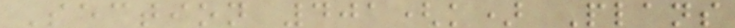Section 401(k) Plans
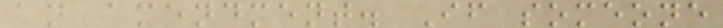an amendment. If someone
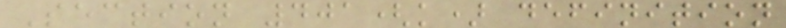Section 401(k) definition
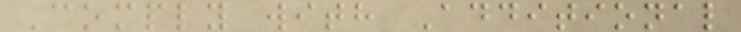Comply with Additional
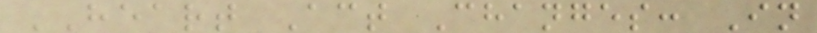HEART Act Changes: In
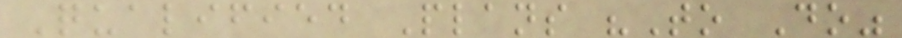Qualified Plans "To Do"
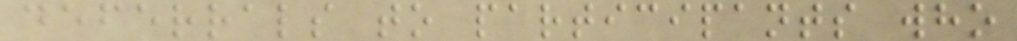deferrals to participants who
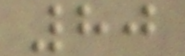80
